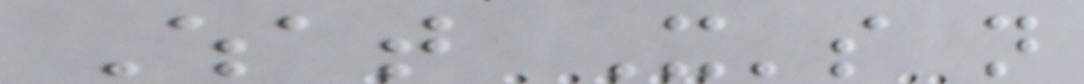What It's not
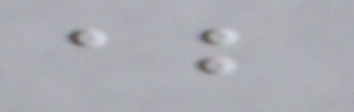about
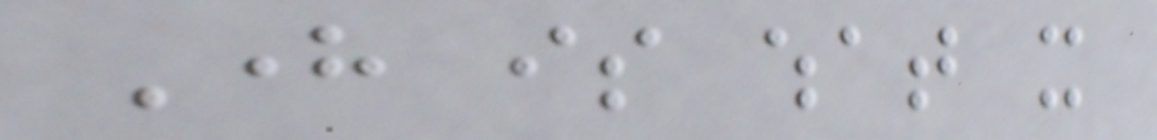Here is what it
